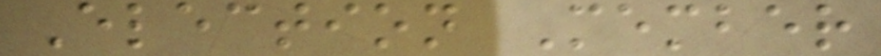Election Member
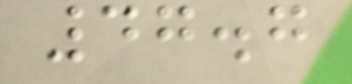47.7
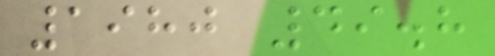1980 49.8
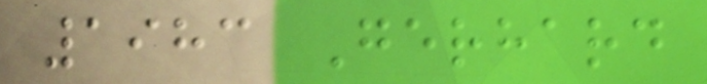1983 Gerhard
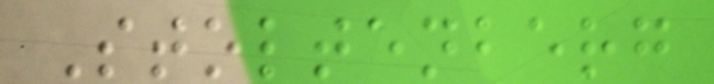Stoltenberg
